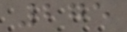275
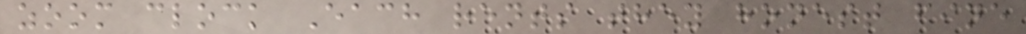zoom clock Each rents they honest fine
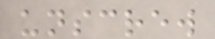unscrew
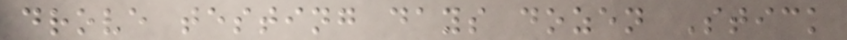drove testing days dozen Stick
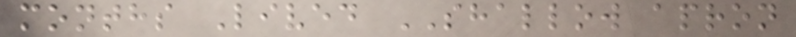months Lived SHALLOW apron
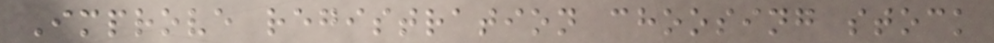Improve registration choosing stock
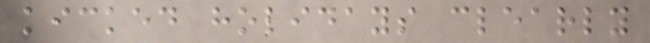kicked holidays clearly
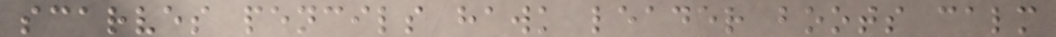scarves pencils hawk leader boots calm
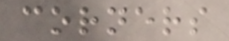corners
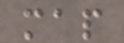map
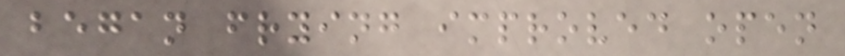began frying improved open
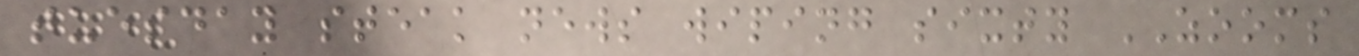tuesday steak news wiping sixty ZOOMS
